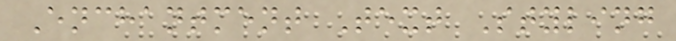Enchantment Text Styling
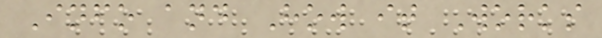Info and How it Works
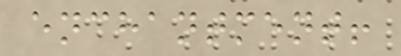enchantment!
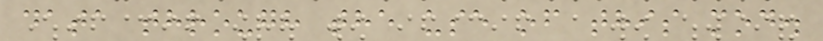data through the use of this mod.
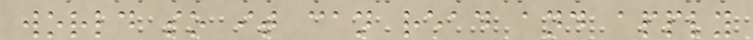world so it can read and apply
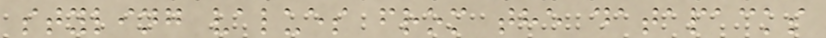styling values from the datapacks
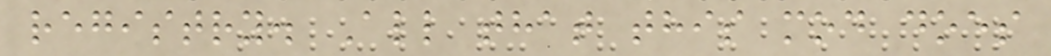registry. All that this mod does
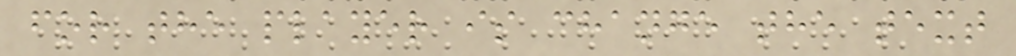for the player is change the text
